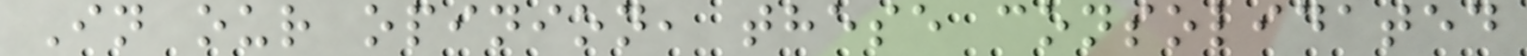In our opinion, these consolidated
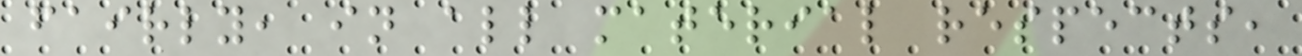fairly, in all material respects,
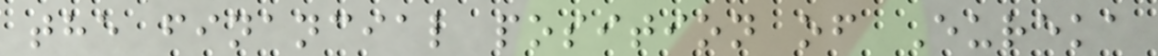the financial position of Eureka
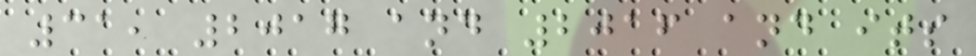31, 2017 and 2016 and its
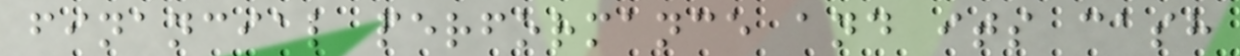financial performance and its cash
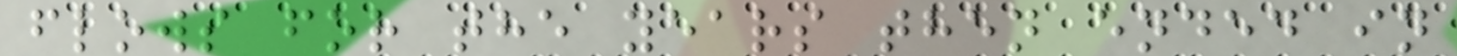flows for the years then ended in
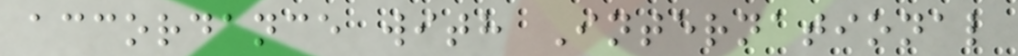accordance with International
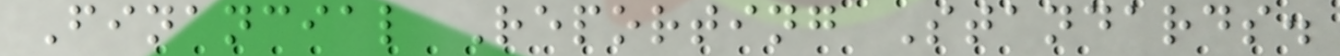Financial Reporting Standards.
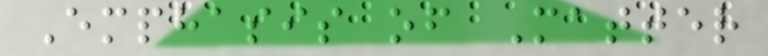Emphasis of Matter
